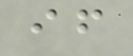if
